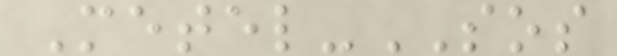Metel-SOS
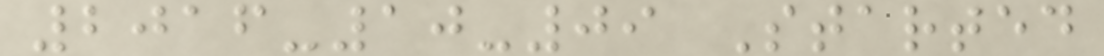2016-10-09 Started
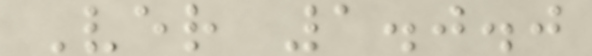Ver 1.0.0
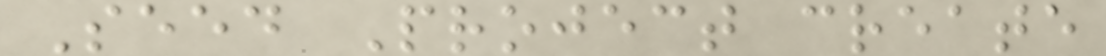Seed Project create
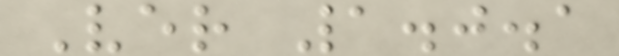Ver 1.0.1
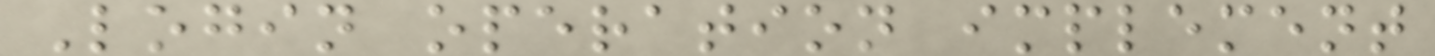Login operation implement
